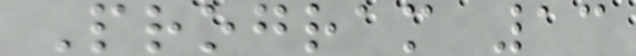Program 13
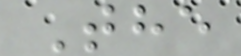The
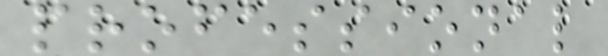professional
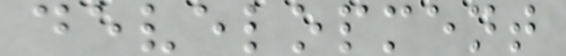development
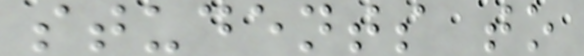students to
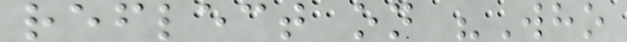reflect on "Who
